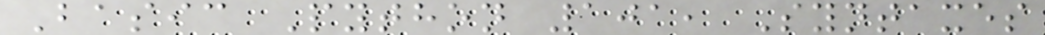Basic Python 101, Syntaxes
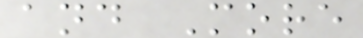and More
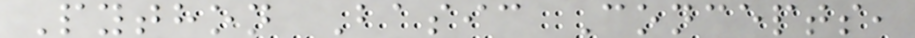Python Basic Concepts,
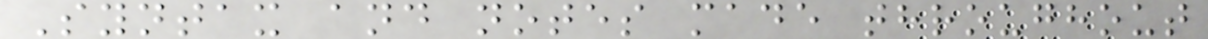Syntax and notes made throughout
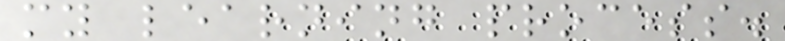my learning process.
